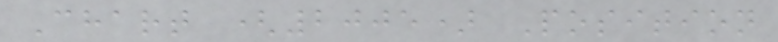Chart (2005) Position
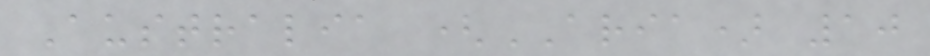Australia (ARIA) 10
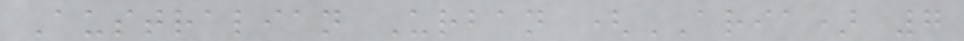Australian Urban (ARIA) 7
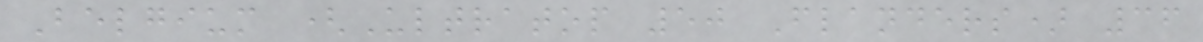Belgium (Ultratop 50 Flanders) 36
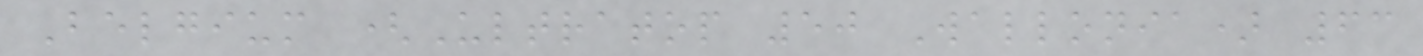Belgium (Ultratop 50 Wallonia) 63
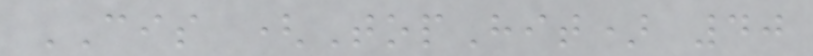CIS (TopHit) 40
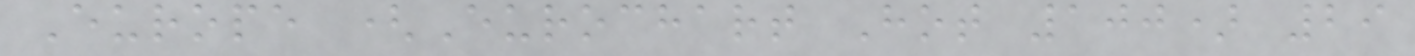Europe (Eurochart Hot 100) 29
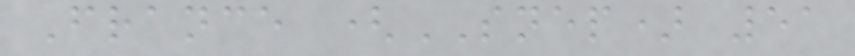France (SNEP) 51
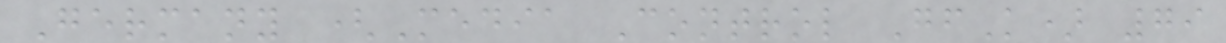Germany (Media Control GfK) 79
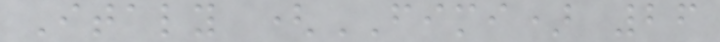Italy (FIMI) 26
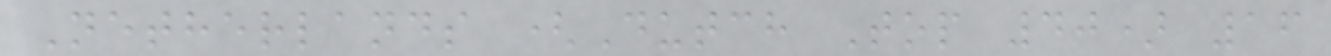Netherlands (Dutch Top 40) 16
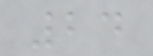24
